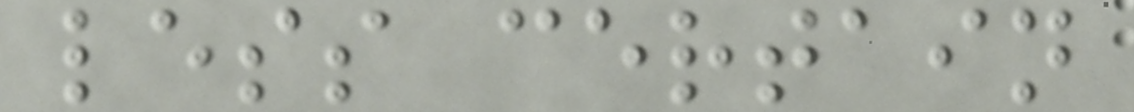less certain
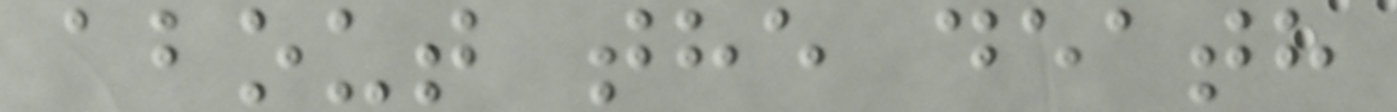about the death
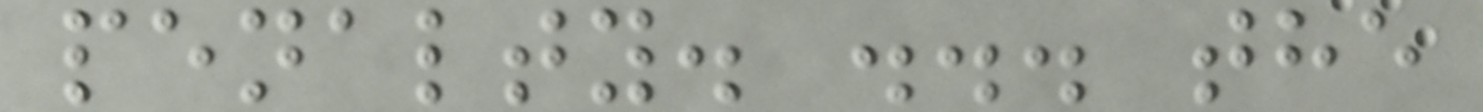penalty. ... the
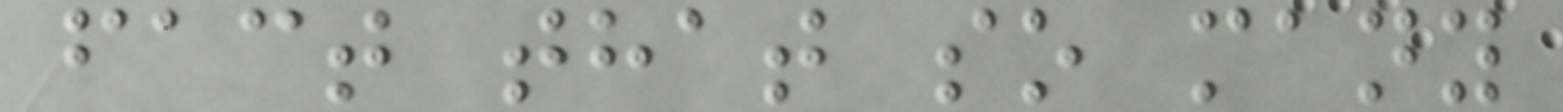fact that so many
